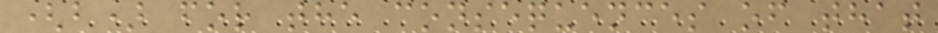(b) for the consequences of that
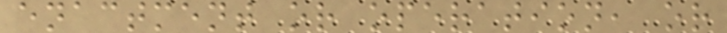enactment or operation, or
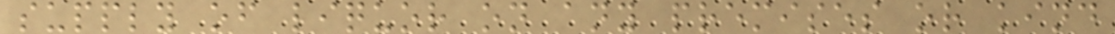supply of liquor on any premises or kind
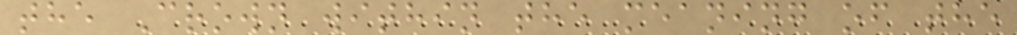the Crown within the meaning of the
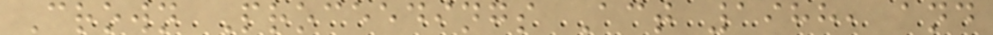Crown Proceedings Act 1988, and
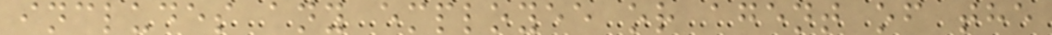includes any employee or agent of the
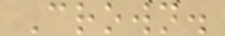Crown.
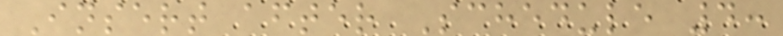Insert after Schedule 4:
